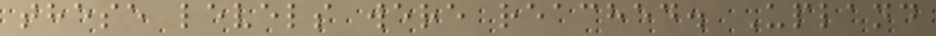these levels were reached. Upland
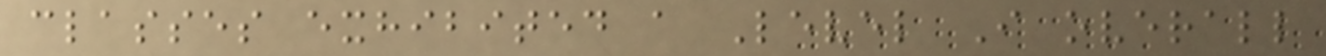classes exhibited a Level I overall
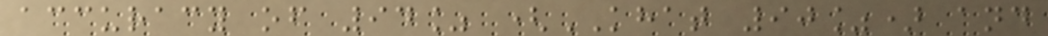accuracy of 94% (KHAT 90%) and
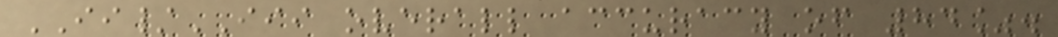II/III overall accuracy of 84%.
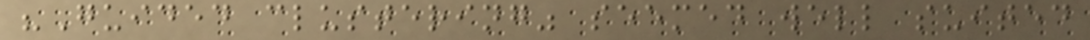"Guided clustering" seemed well suited
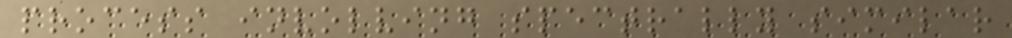process involving spectrally similar
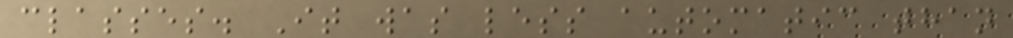classes. It was less automatic than
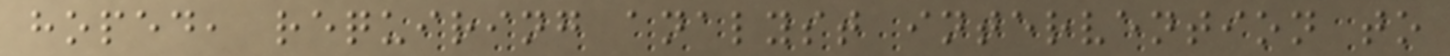hoped, requiring analyst intervention to
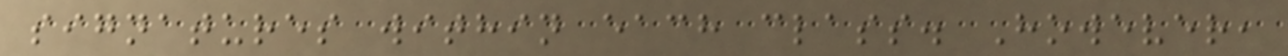signatures within each class. However,
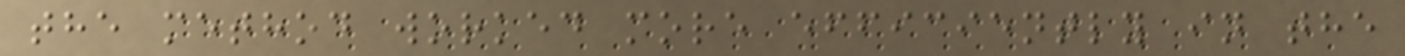the method worked more efficiently in the
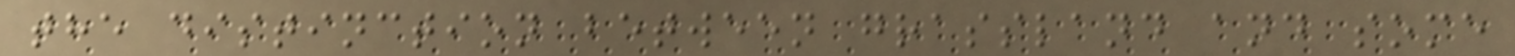the distinction between grassland and some
